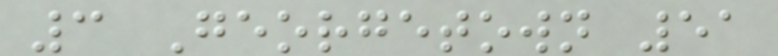3 Georgetown 51
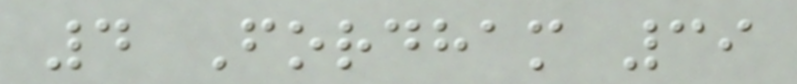4 Fordham 39
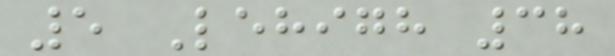5 Lehigh 38
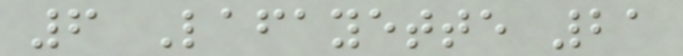6 Lafayette 21
